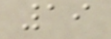19
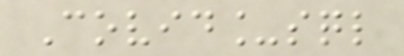Covid_sql
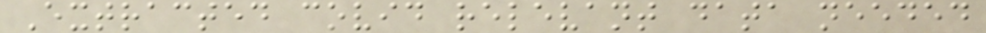Extracted covid relevant data needed
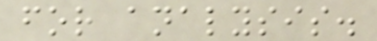for analysis.
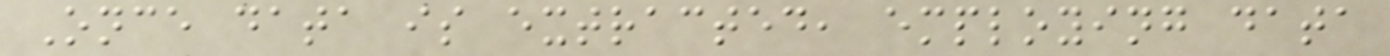Once data is extracted, employing data
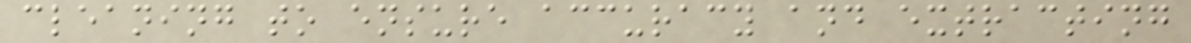cleaning to ensure accuracy and extracting
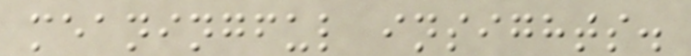meaningful insights.
